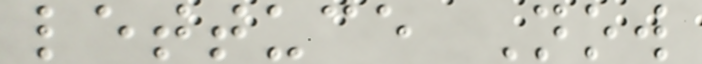lettuce Now
